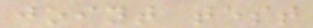joint test
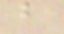b
